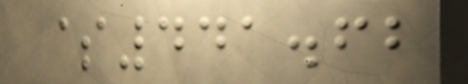$441.62
